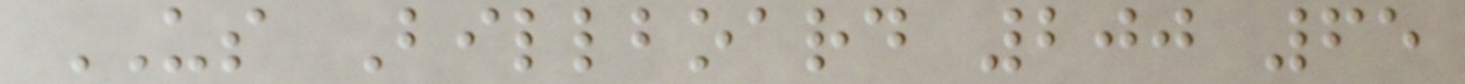US Billboard 200 65
